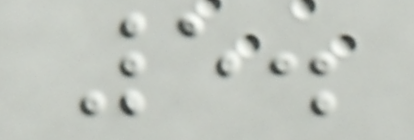5.
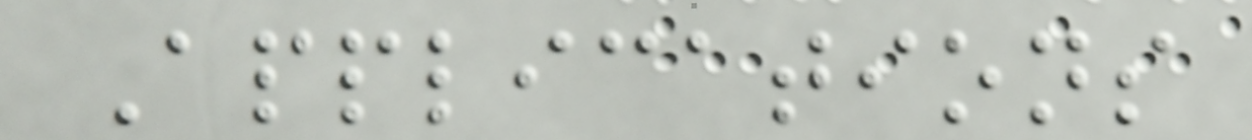Applications
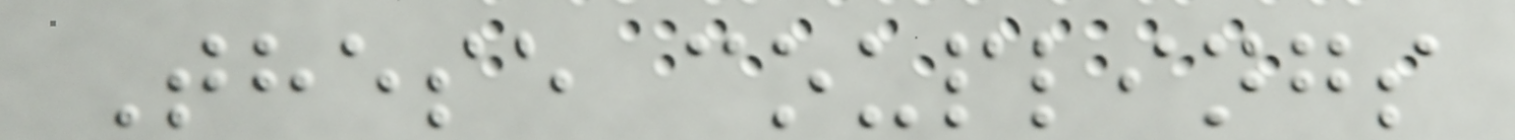These couplings
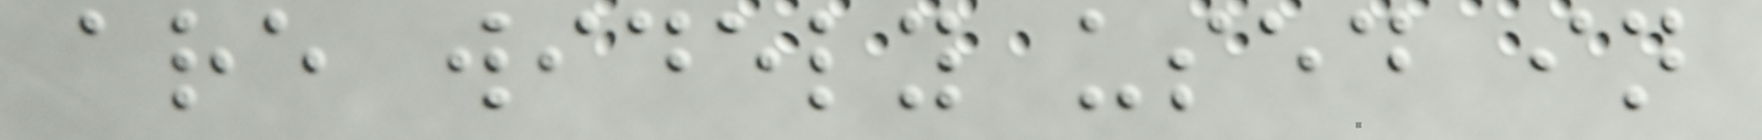are widely used in
